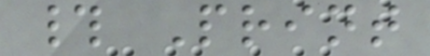# Print
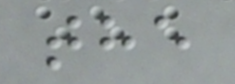the
